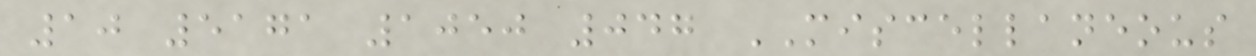10 5171 1050 047 MISCELLANEOUS
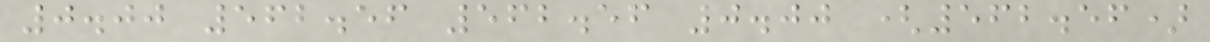0.00 562.56 562.56 0.00 (562.56)
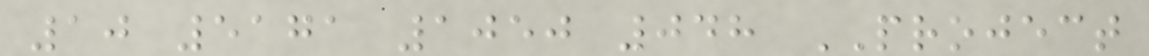10 5171 1050 048 PROJECT
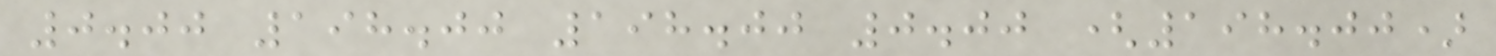0.00 198.00 198.00 0.00 (198.00)
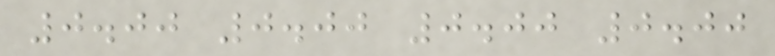0.00 0.00 0.00 0.00
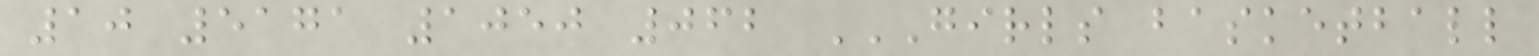10 5171 1050 062 GIRLS BASKETBALL
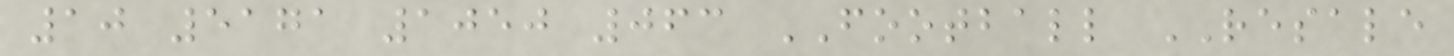10 5171 1050 063 FOOTBALL RESALE
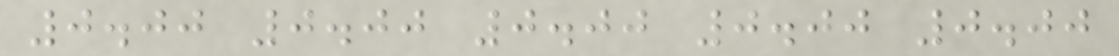0.00 0.00 0.00 0.00 0.00
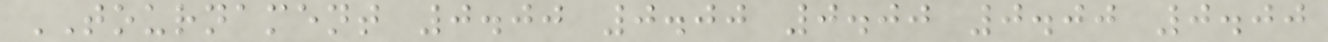TOURNAMENT 0.00 0.00 0.00 0.00 0.00
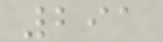291
